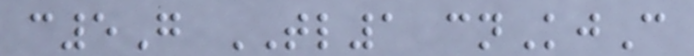c5G TL1 cnKjC
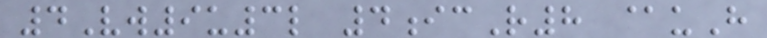4Vw9u3l 4icR8 @uH
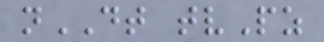nDT tvPz
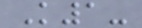K1-
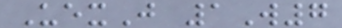UexJ 1W7
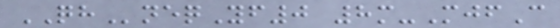QHneqYf0 8m-MjfC
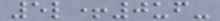5l+0uf-
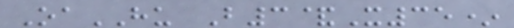OaHU B3&X35*
